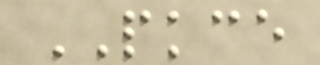PKCE
